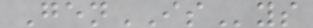GenISys
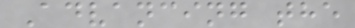Advancing the
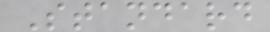Standard
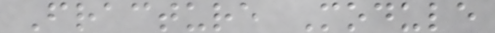Fracture Module
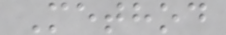Method
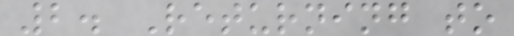2. Returning to
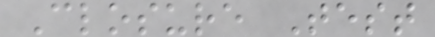Closure Test
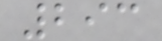293
